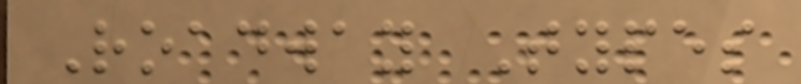Roadway Types
